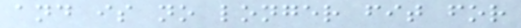and is no longer fit for
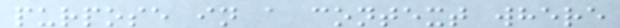purpose in a context where
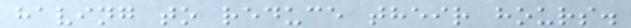having to reduce their hours.
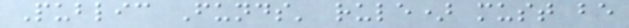Public Funds' rule) must be
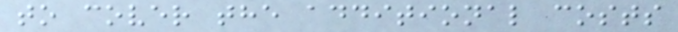to cover the additional costs
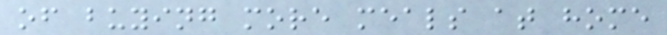of buying more meals at home
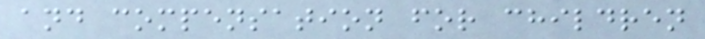and compensation for children
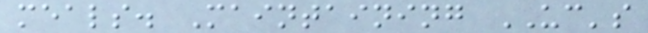meals. Maintaining UC's
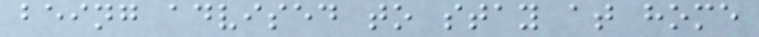being advised to stay at home
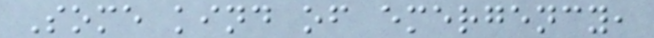Some kind of emergency,
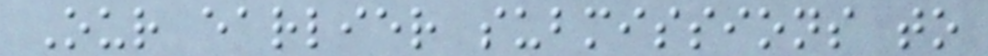Our earlier submissions to
